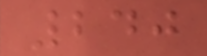240
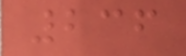236
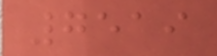7519
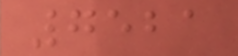7521
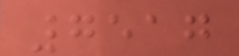7517
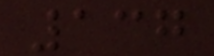137
